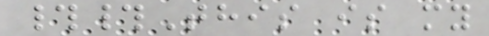##This is my
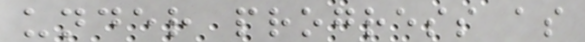under progress as
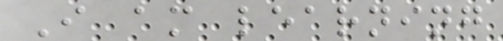I am learning
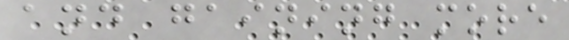and gaining more
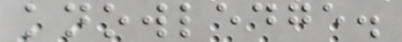knowledge.
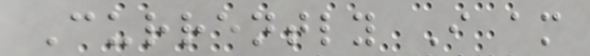Currently I am
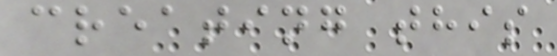creating this
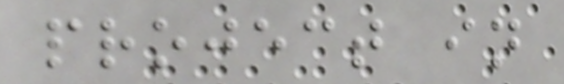project in
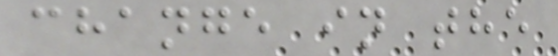change in the
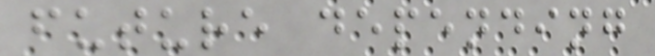future depending
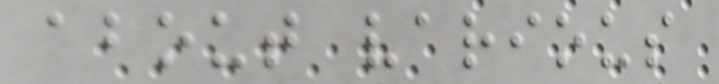about various
